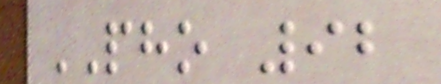PHO 92
